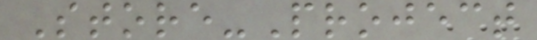Store-Project
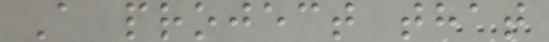A project that
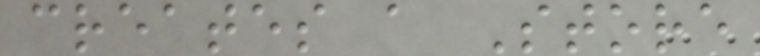creates a Store
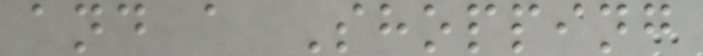and a Shopping
